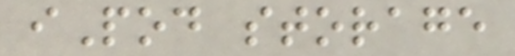iPod storage
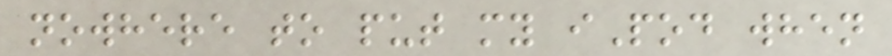nowhere to put my iPod when
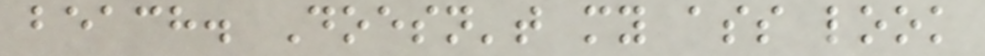beach. Doesn't my ass look
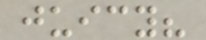juicy?
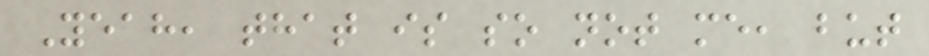Yeah, that is so not me, but
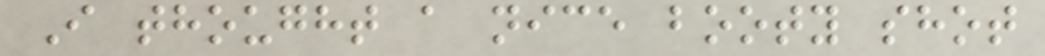I thought a nice booty shot
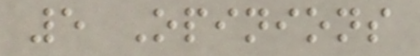5 Opinions
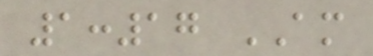1:17 AM
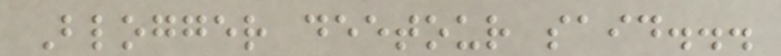Blogger deetour said...
